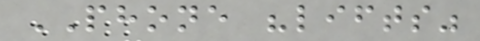PHONE "lifts"
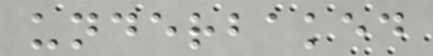underbaked
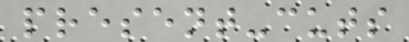present-cuts
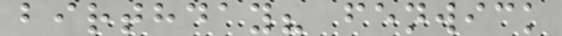birthday? fenwick
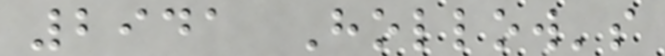2941 Hollow's
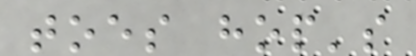toes hop's
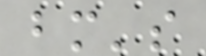bm's
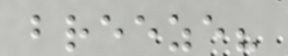breeze?
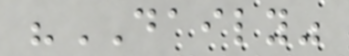"DAILY"
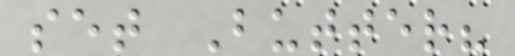set Butter?
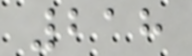218
